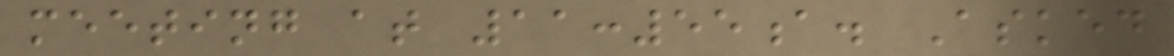meeting at 11:55a. Asked
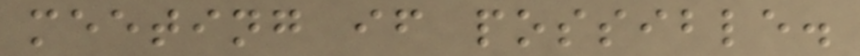meeting if possible.
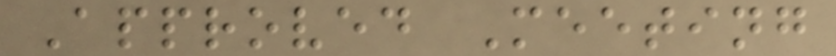Approved Meeting
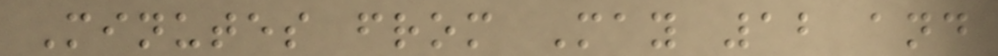Minutes from May 12 and
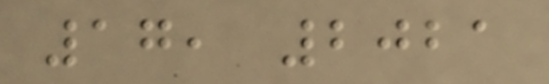17, 2021
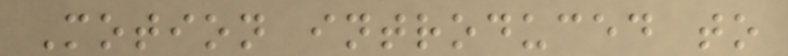Motion introduced to
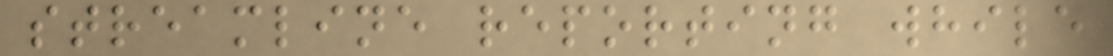streamline reporting while
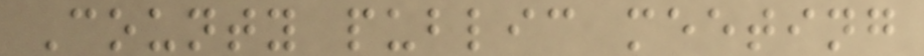County public meeting
